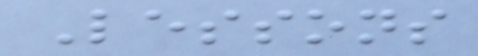Lessons
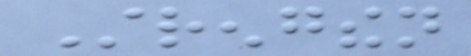Strengthen
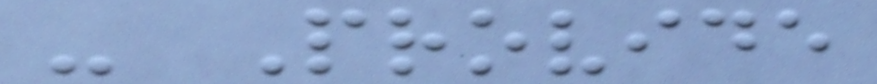- Provide
